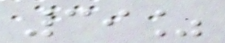39%
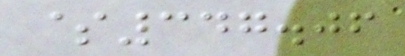$347.06
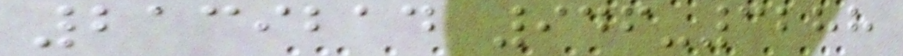2139214 946-3288
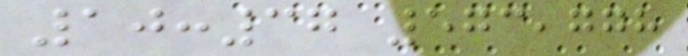10:37 573,778
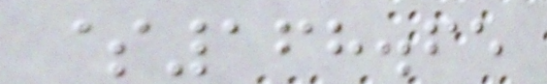$168.65
